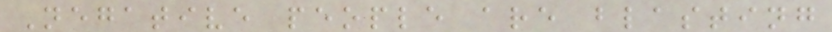Negative people are blasting
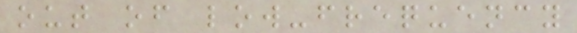out of low-frequency
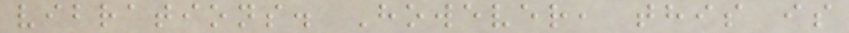vibrations. However, this is
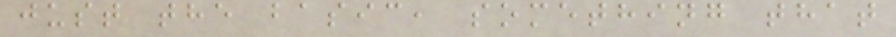just the basic, something that
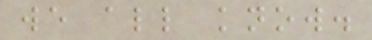we all know.
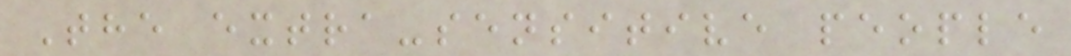The extra-sensitive people
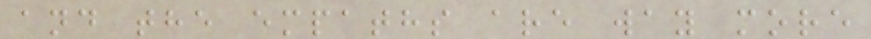and the empaths are way more
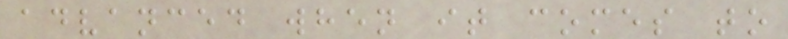advanced when it comes to
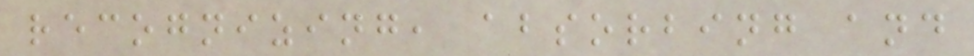recognizing, absorbing and
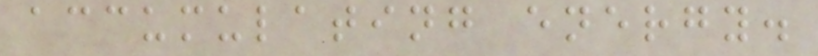accumulating energy.
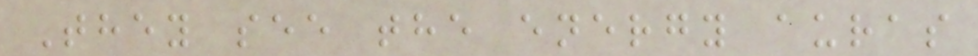They see the energy auras
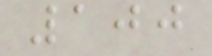100
